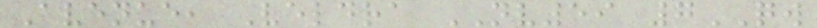Avenue, Veldra NV59 7QW
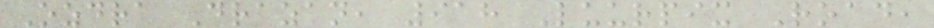Ozdra Drazan, 918 Luurpix Road,
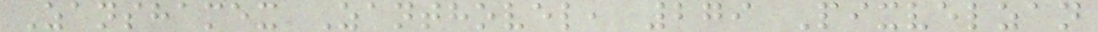Zanshamex Zanthovel, 279 Pixvelzan
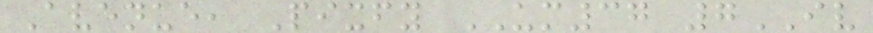Avenue, Pixfy UM37 7IV
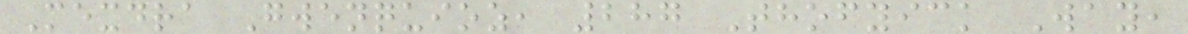Mexdra Gwenquioz, 287 Thofyick Way,
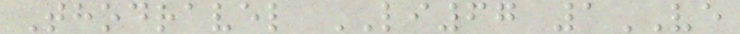Thodravel LI67 1VE
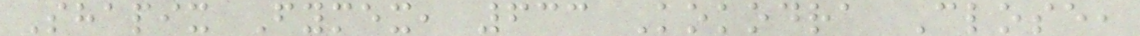Shapix Fymex, 633 Kokodra Close,
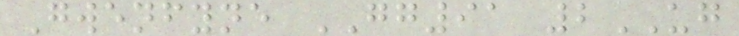Gwenfyne GG91 2UG
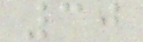30
